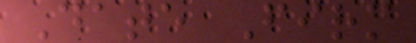Date Firm
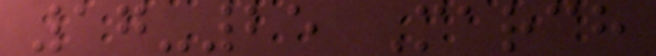17-25 March
